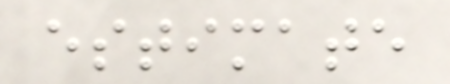estimate
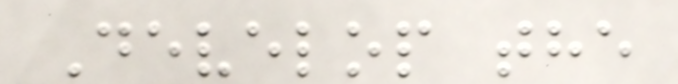Develop the
